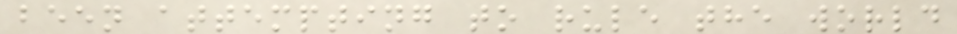been attempting to rule the world
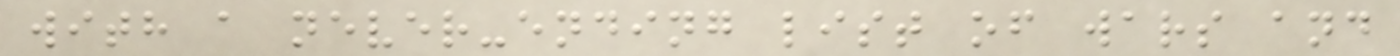with a never-ending list of wars and
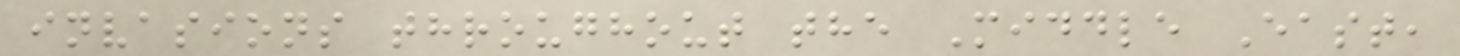invasions throughout the Middle East,
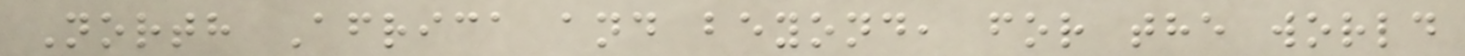North Africa and beyond, for the world
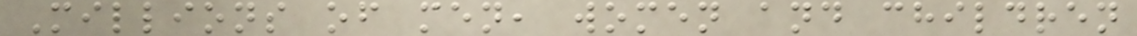Millions of men, women and children
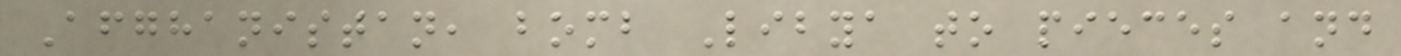Afghanistan, bomb Libya to pieces and
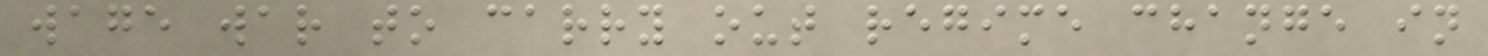wage war to carry out regime change in
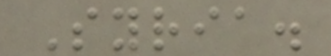Syria.
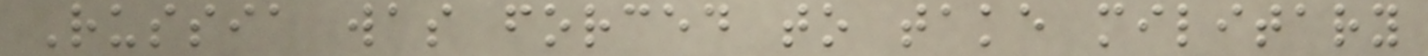Russia was forced to take military
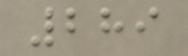289
